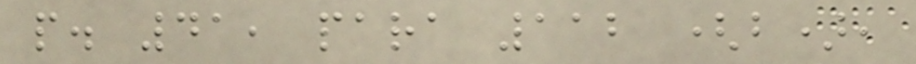p. 41, para 112 (b),
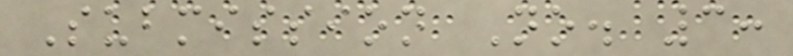Submission No. 3:
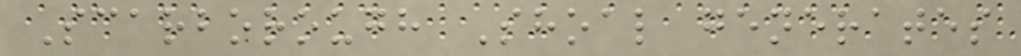Scarborough Shoal generates
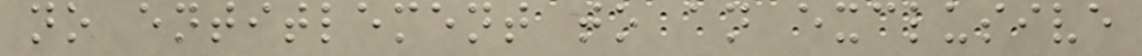no entitlement to an exclusive
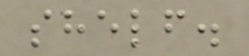shelf.
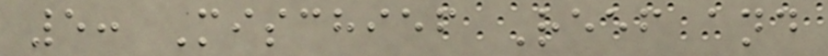5: Mischief Reef and
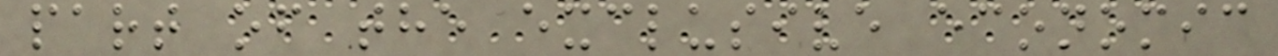part of the exclusive economic
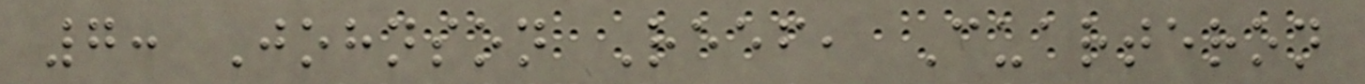7: Johnson Reef, Cuarteron
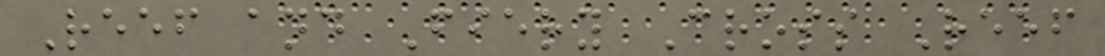Reef and Fiery Cross Reef
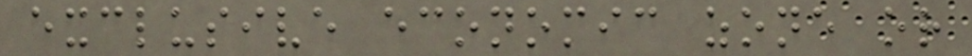exclusive economic zone or
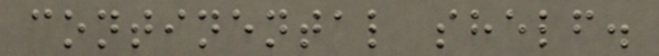continental shelf.
